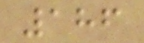186
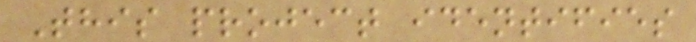This project identifies
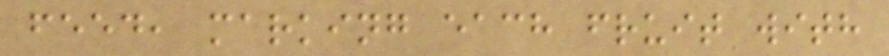feed, marking each fruit with
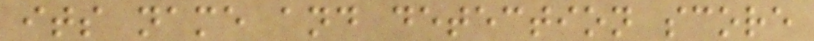its name and detection score
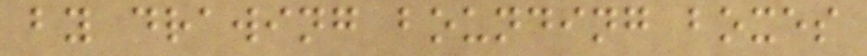by drawing bounding boxes
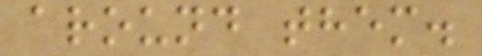around them.
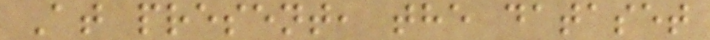At present, the dataset
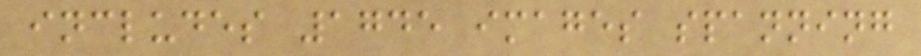includes 1745 images spanning
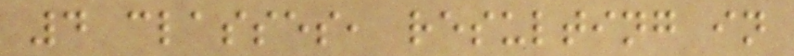4 classes, resulting in
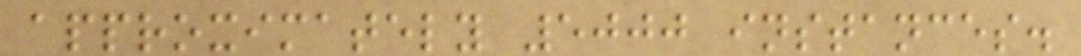approximately 5000 instances.
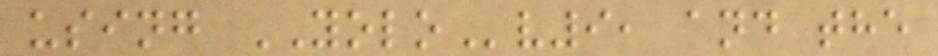using YOLOv9, and the
